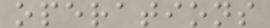operations
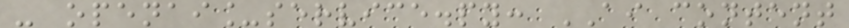- openai_service.py: AI content
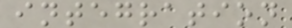integration
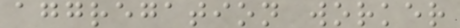aggregation worker
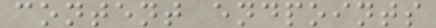content endpoints
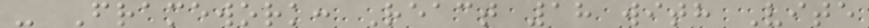- Framework: React 18 with Vite
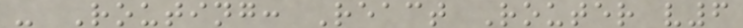- Routing: React Router v6
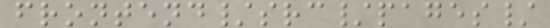frontend/src/pages/
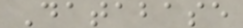Database
